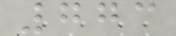773
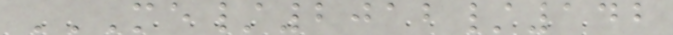ME/2012/142
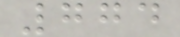774
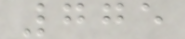775
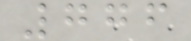776
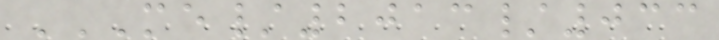ME/2013/033
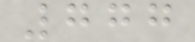777
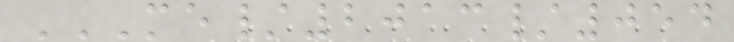ME/2013/054
